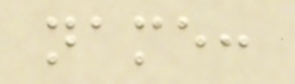name:
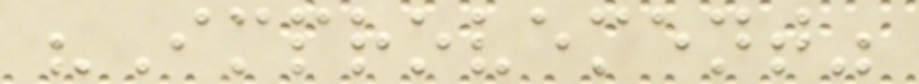"Improvement"
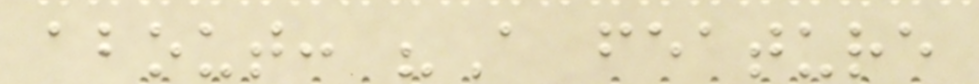about: "A feature
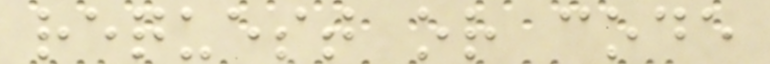request or code
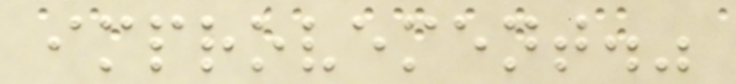improvement."
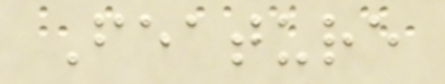Feature
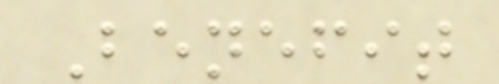Benefit
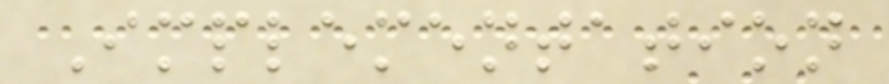Implementation
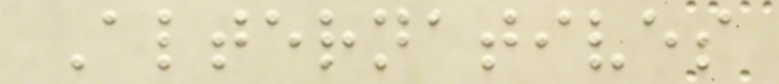Alternatives
